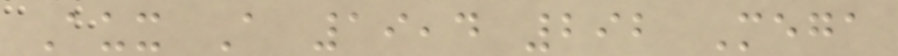Aux A 19,4 292 Mega
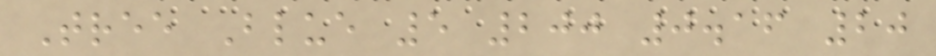Tree Blue 5 200 0.16 20
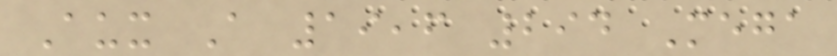Aux A 19,6 294 Mega
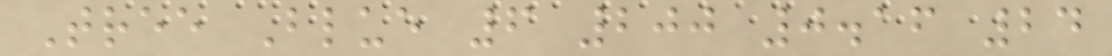Tree Blue 6 200 0.16 24
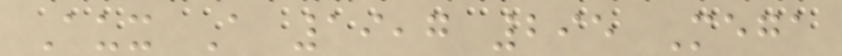Aux A 19,7 295 Mega
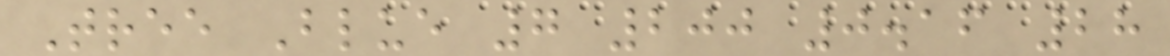Tree Blue 7 200 0.16 28
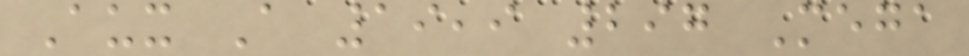Aux A 19,9 297 Mega
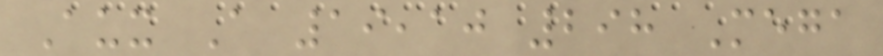Aux A 19,10 298 Mega
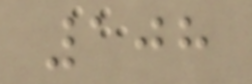108
